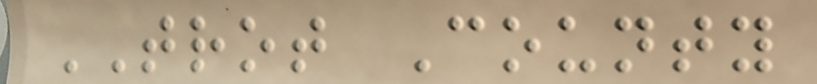TROT County
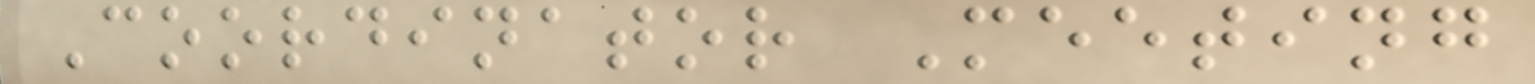Coordinator Meeting
